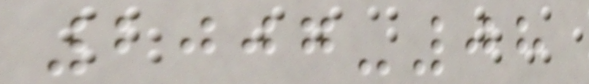2007-08
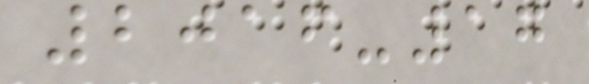2016-17
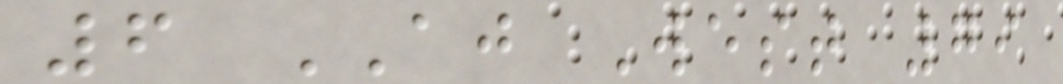6 AJ West 79
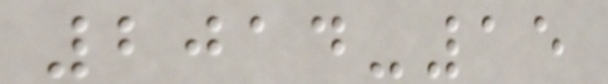2014-15
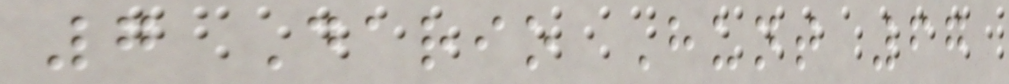7 Dario Hunt 67
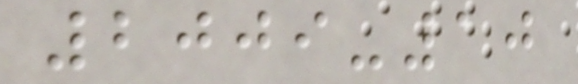2009-10
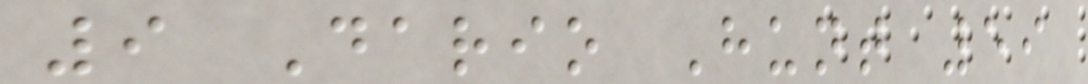9 Dario Hunt 59
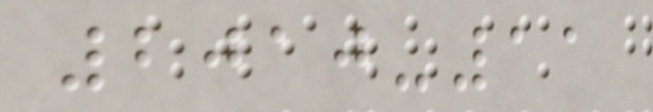2010-11
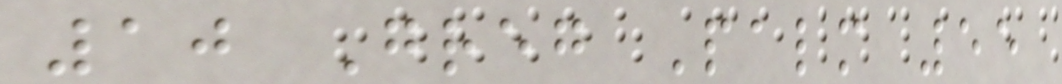10 Greg Palm 55
